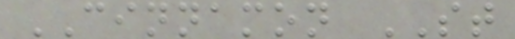CINNAMON ST
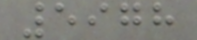5978
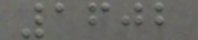1602
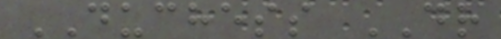DUCHESS DR
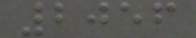2056
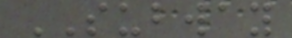SUBWAY
